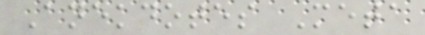Anekdotes Meta
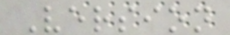Version
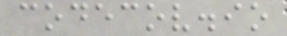codecov.io
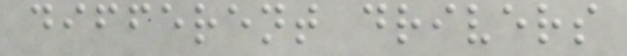different drivers
